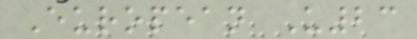European U23
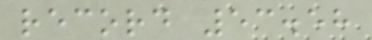record 53.58
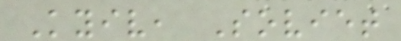Kyiv, Soviet
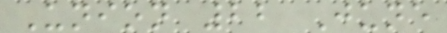Union 22 June
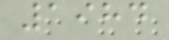1984
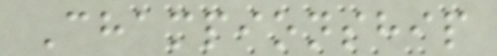Championship
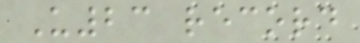U23 record
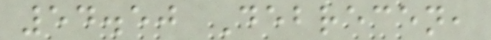54.50 Debrecen,
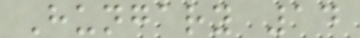Hungary 14
